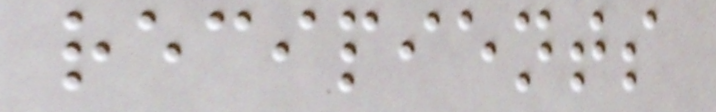recipients
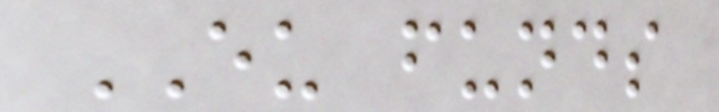EU funds
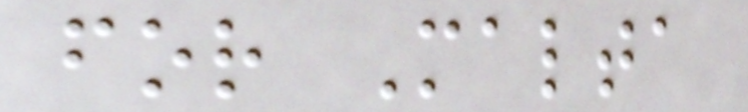for Malta
